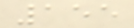155
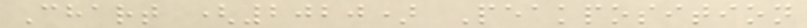Chart (2020) Peakposition
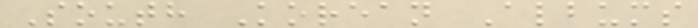South Korean Albums
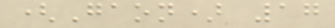(Gaon) 17
